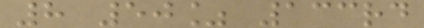8 50% 133rd
